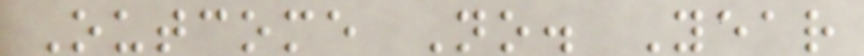Outcome No. Year
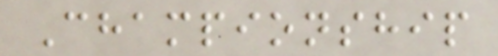Championship
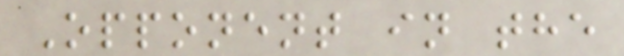Opponent in the
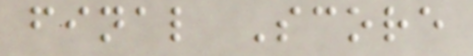final Score
